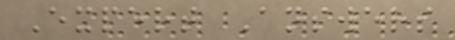Expert Answers
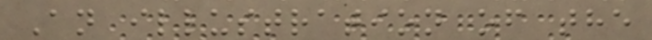An illustration of the
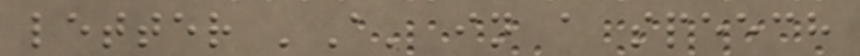letter 'A' in a speech
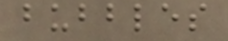bubbles
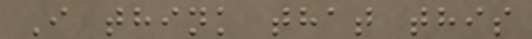I think that this
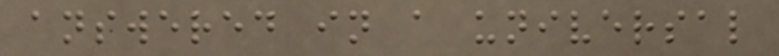answered in a universal
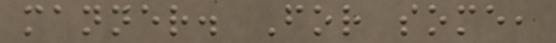manner. For some,
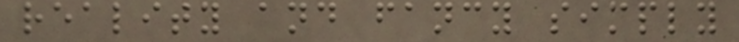reality and fancy simply
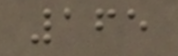165
